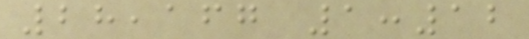28,167 1:12
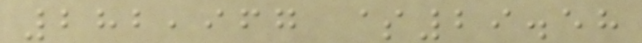282,967 $29.58
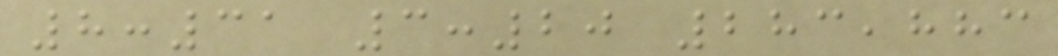8:31 3:20 283,883
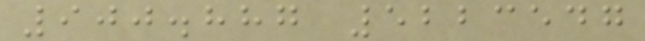900.887 5223547
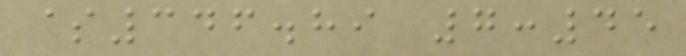$346.89 7:45
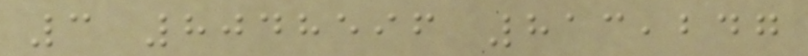3 8048596 813,247
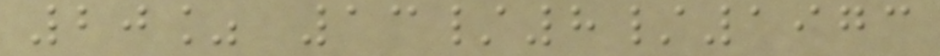20% 13/8/1973
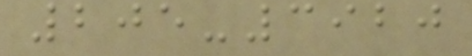205-3920
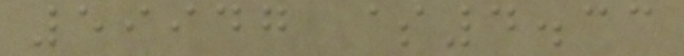59947 $4.33
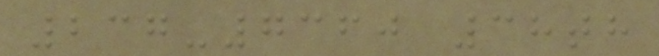237-7360 38th
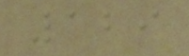129
